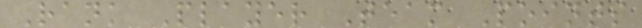Rank Player Team Points
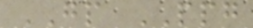GP PPG
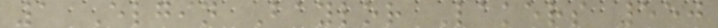1 Elgin Baylor Lakers 550
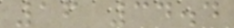16 34.4
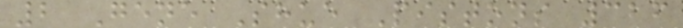2 Gene Shue Pistons 326
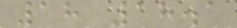18 18.1
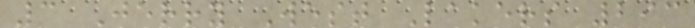3 Jerry West Lakers 293
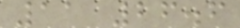11 26.6
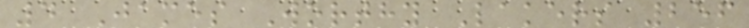4 James Worthy Lakers 256
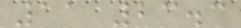11 23.3
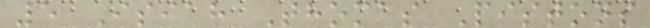5 Isiah Thomas Pistons
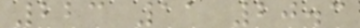223 11 20.3
